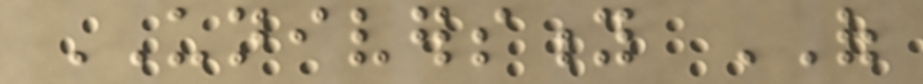UNIVERSITY OF
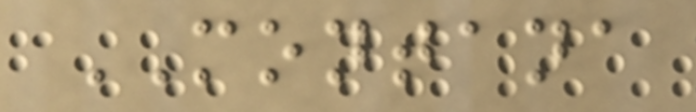MONTANA
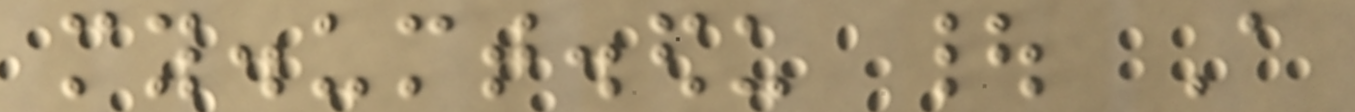my.umt.edu | A
